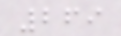269
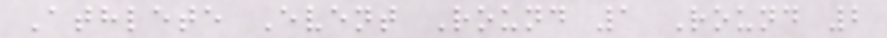Athlete Event Round 1 Round 2
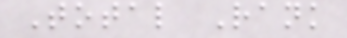Total Rank
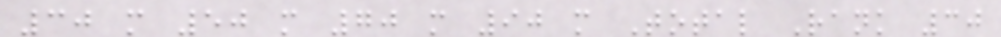30 m 50 m 70 m 90 m Total Rank 30
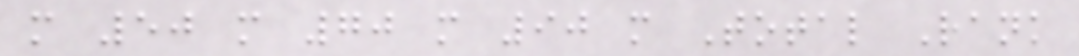m 50 m 70 m 90 m Total Rank
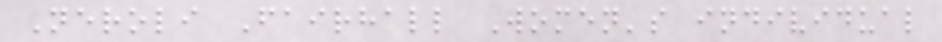Neroli Fairhall Women's individual
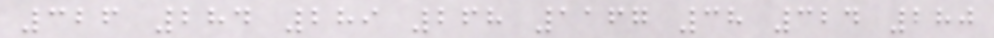326 284 289 268 1167 38 324 280
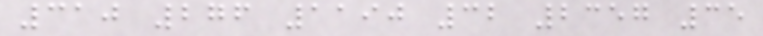310 276 1190 32 2357 35
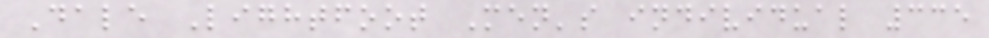Dale Lightfoot Men's individual 335
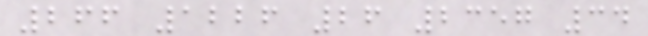266 1226 26 2357 34
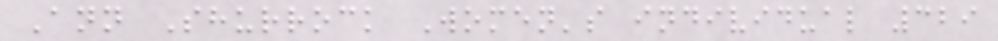Ann Shurrock Women's individual 329
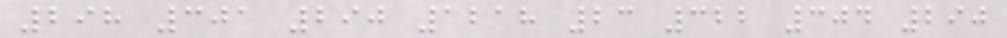298 301 290 1218 23 322 304 290
